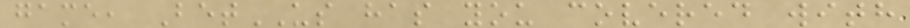game, BetUS has you covered with
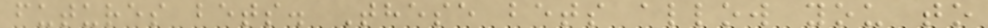futures bets. These bets allow you to
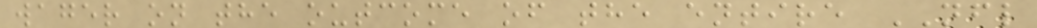wager on the outcome of the entire NFL
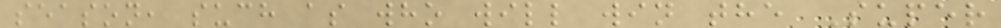season, such as who will win the Super
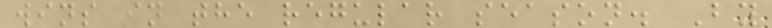wins in the regular season. By
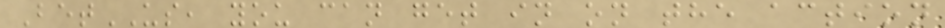BetUS, you can get in on the action
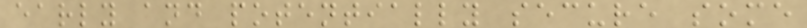early and potentially secure some
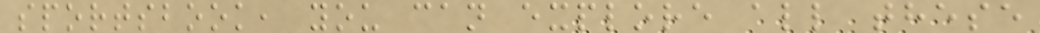sportsbook, you can explore all these
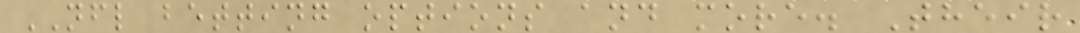NFL betting options and more. Their
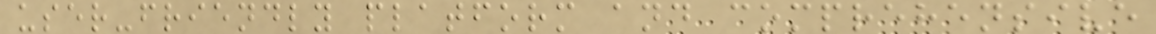user-friendly platform and comprehensive
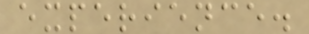experience.
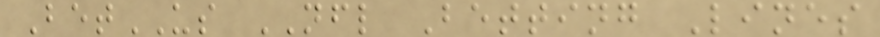BetUS NFL Betting Lines
